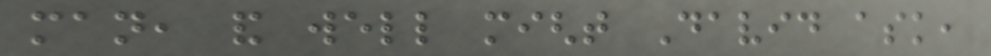man, and well might David ask,
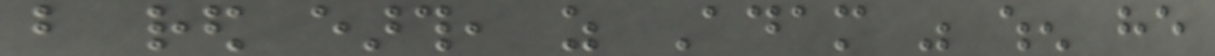but red earth, as Adam was when he
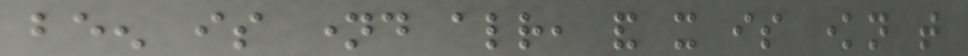been is named already, and it is known that
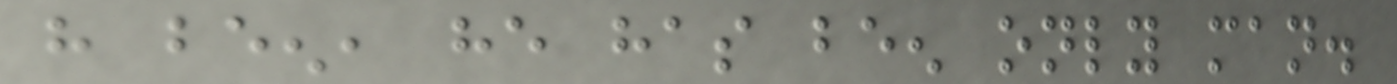have been, he has been only man.
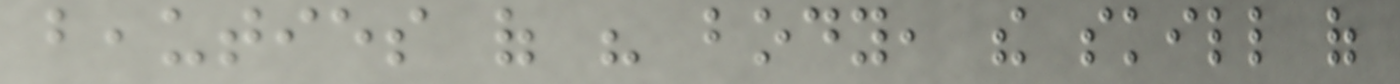beauties of his body, the skill of
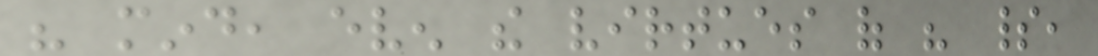his mind, even the virtues of his spirit,
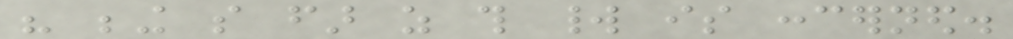his being so far as this world is concerned.
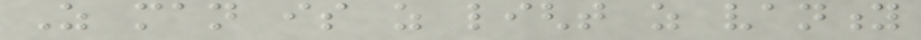As man is as light as vanity
